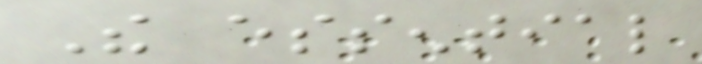The essential
